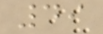49
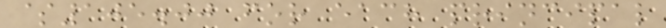$105.00 for each principal
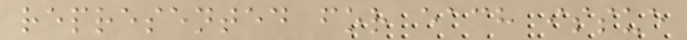represented for each issue
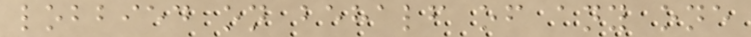lobbied on behalf of any one
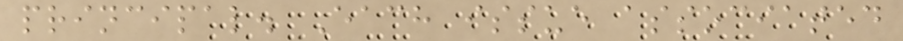principal. Each issue associated
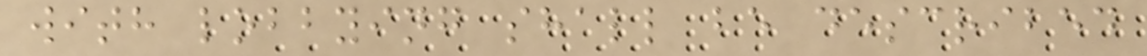with lobbying shall be described
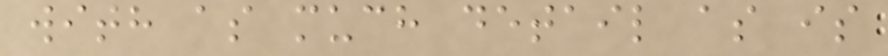with as much detail as is
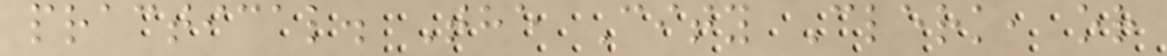practical. The City Clerk, or
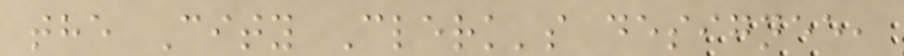the City Clerk's designee,
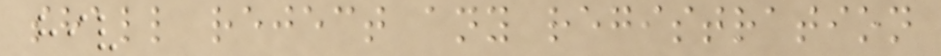shall reject any registration
